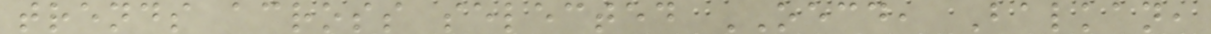trends across selected OECD, Balkan,
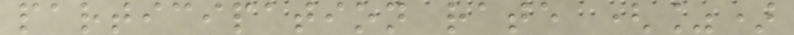participation rate (%)
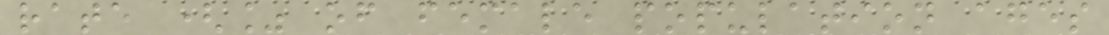rate (% of female population ages
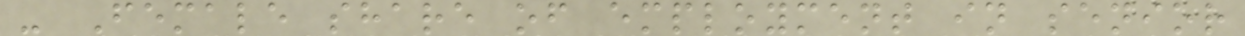- Female share of employment in senior
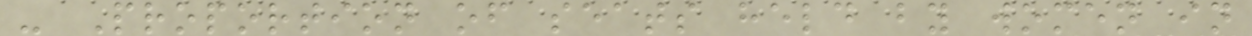- Proportion of seats held by women in
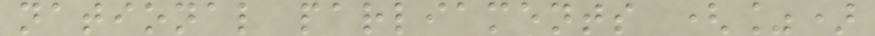national parliaments (%)
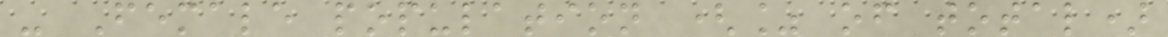- Female population (% of total)
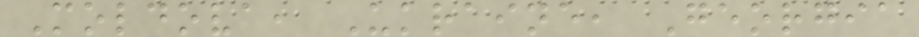Moldova, Ukraine, Georgia
